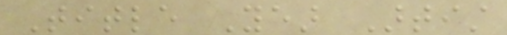Title Year Artist
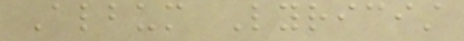Album Lyricist
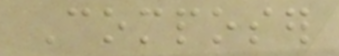Composer
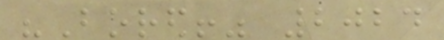"Bored!" 2024
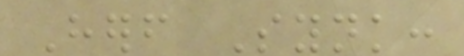Herself Synk:
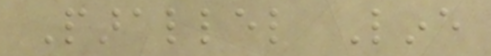Parallel Line
